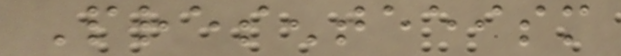Presenteeism
